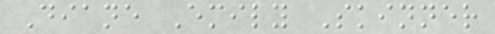Diane Emily Skinner
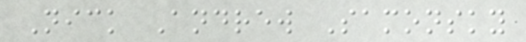Nick Andrew Samonsky
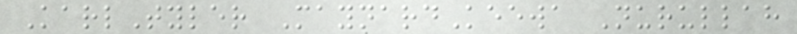KarlTyler MaynardKeewa Nurullah
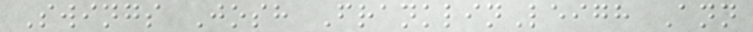Swings Josh FranklinLeigh Ann
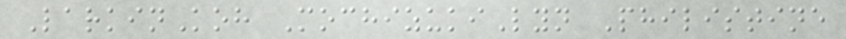LarkinKoh MochizukiLyn Philistine
